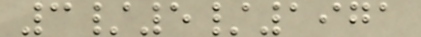3/5/1971
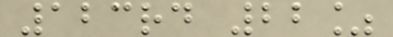123rd 22%
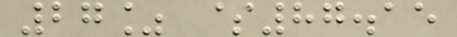27% $87.15
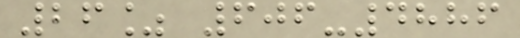26% 606-4886
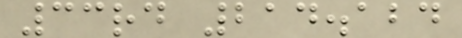33rd 214.124
